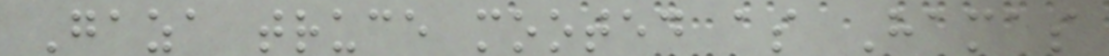Gaza truce mooted as Hamas
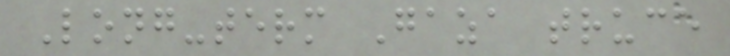Long-term Gaza truce
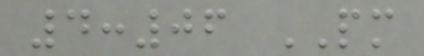4:06 PM
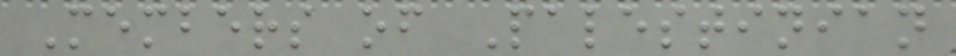Members of Palestinian
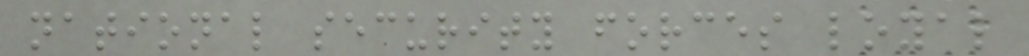national security forces loyal
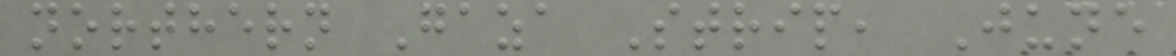northern Gaza Strip, June
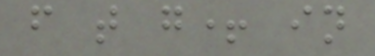f t g+ in
